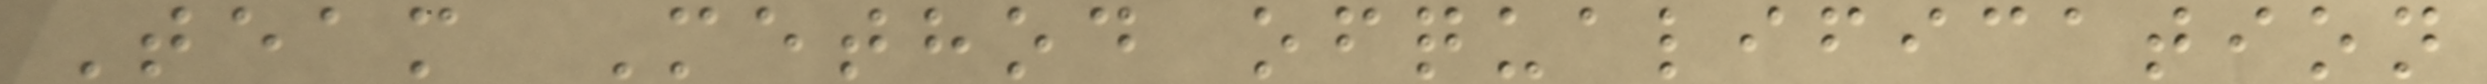Team Method ofqualification
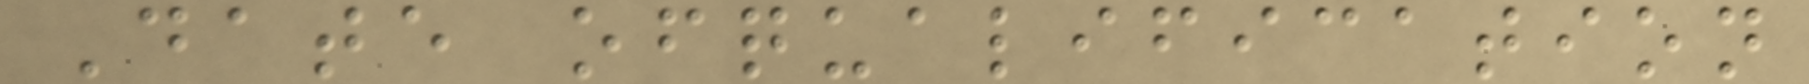Date ofqualification
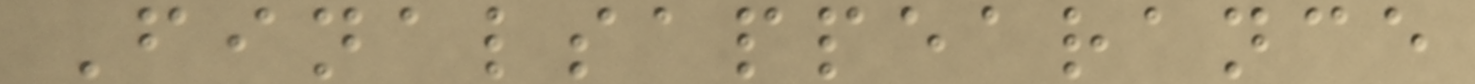Finalsappearance
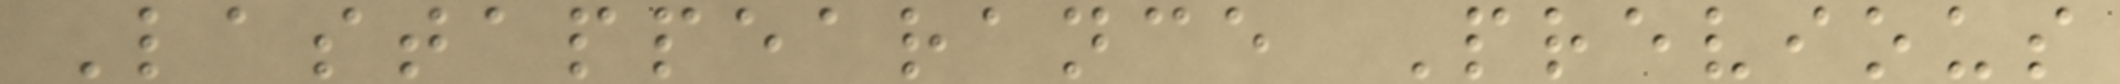Lastappearance Previous
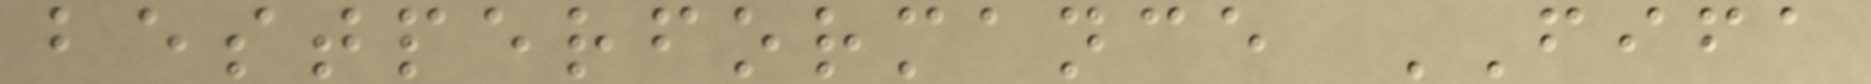bestperformance FIFA
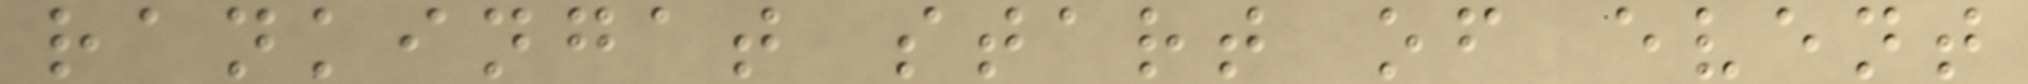rankingat start of event
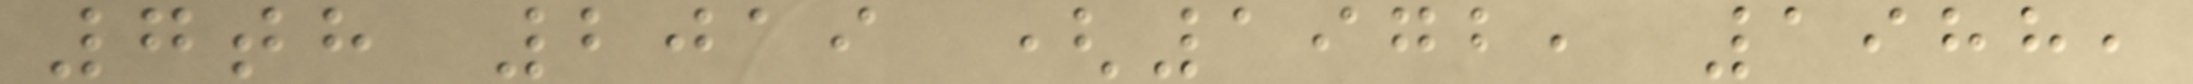7th 2019 (1972, 1988,
